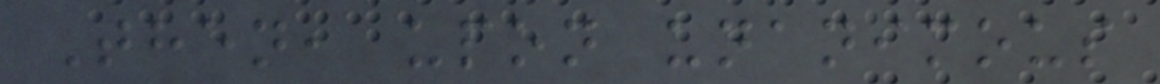Then, upon unanimous
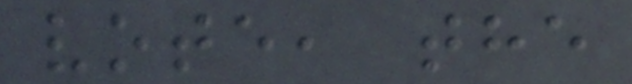vote, the
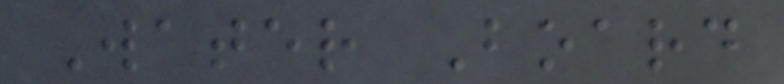Water Board
